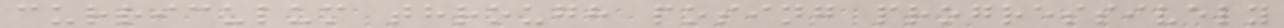curriculum through posing progressively
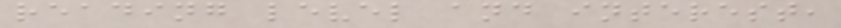reading level and interest,
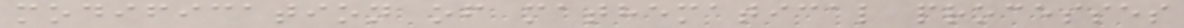modification of mathematical processes
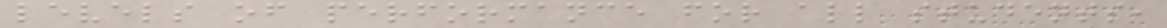levels of performance for all students,
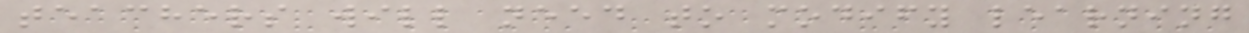teachers will need to modify learning
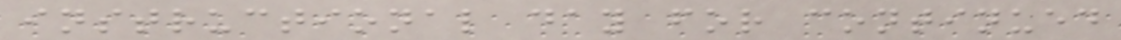instructional day for continued
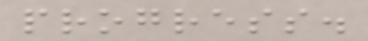progress.
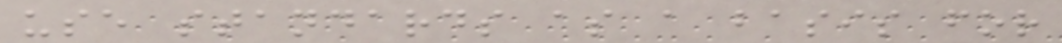use standards as a basis for
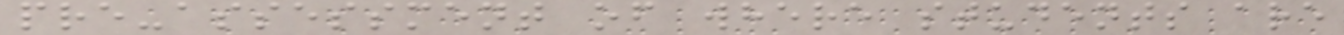pre-assessment of where students are
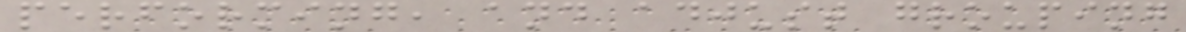performing, and adjust grouping
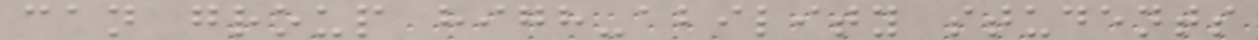can group high-ability students
